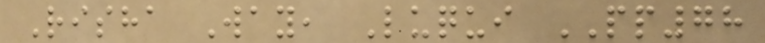Risha Way, Luqui PP78
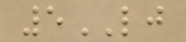5LJ
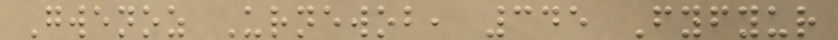Gwenoz Urnewob, 345 Fyfyur
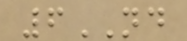6ND
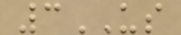3US
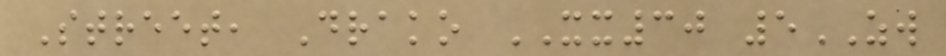Street, Drako XX30 5ZW
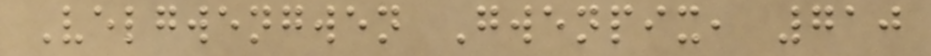Velgwengwen Gwenpix, 710
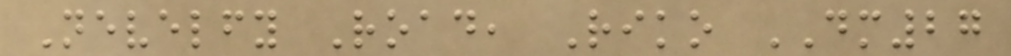Nevelfy Road, Riko DM27
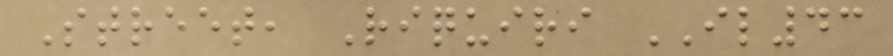Street, Riquiri IL43
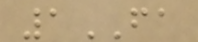1FA
